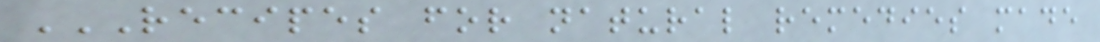RECIPES FOR NATURAL REMEDIES MADE
